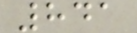841
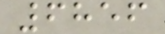6856
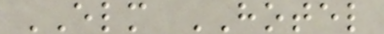ELM HOTEL
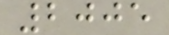2005
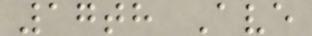17th Ave
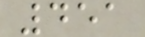451
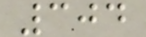304
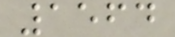1564
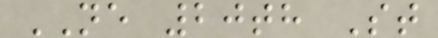NE 20th St
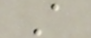A
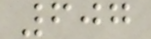607
